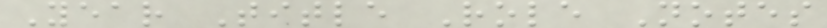Year Title Role Notes
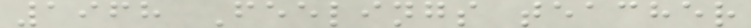1968 Feelings teacher
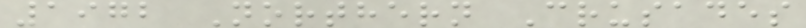1972 Northern Crusades
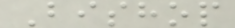Bishop
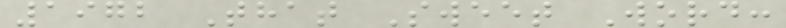1972 That Sweet Word:
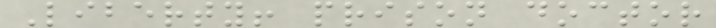Liberty! prison doctor
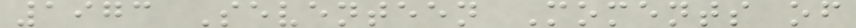1973 Seventeen Moments of
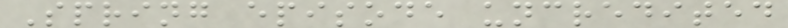Spring episode uncredited
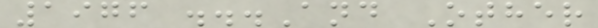1976 ...And Other
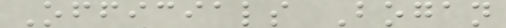Officials Bogan
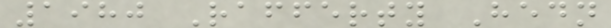1980 Rafferty Hedn
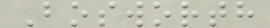Bosworth
